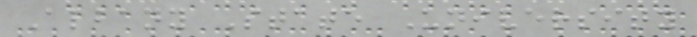Albany State University
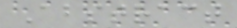Abstract
